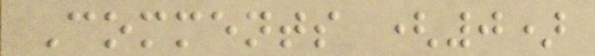Comments (0)
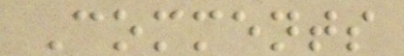Comments
